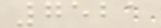7521
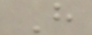H
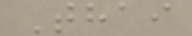Thai
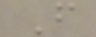F
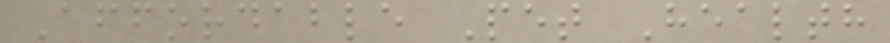Affordable Pet Health
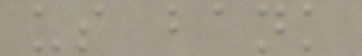us bank
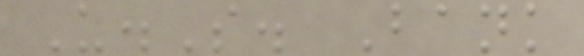U.S. Bank
